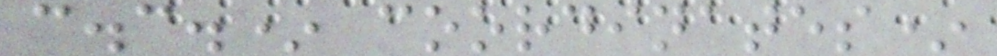c.c.* coordinates*
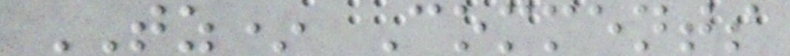TZ* Comments
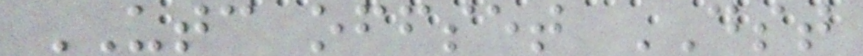UTC offset DST
